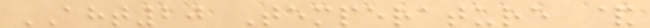AHT20 Temperature &
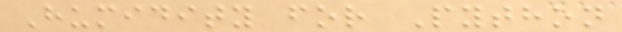Humidity for Python
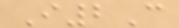I2C
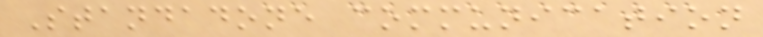Standadone communication
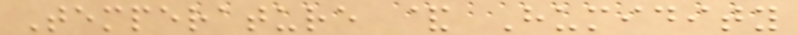Temperature & Humidity
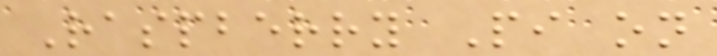Raspberry Pi on
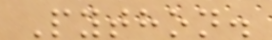Python.
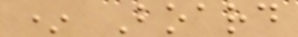* Board
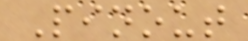Pinout
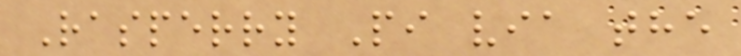Rasperry Pi via the
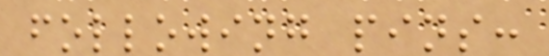following pins:
